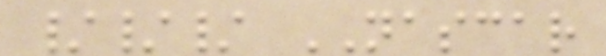/// NASCAR
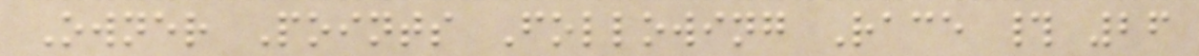Owner Points Following Race # 26
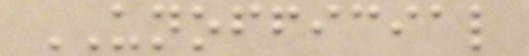UNOFFICIAL
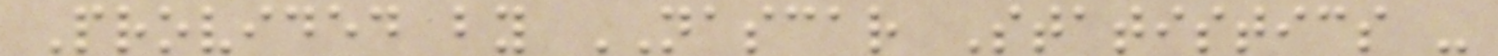Provided by NASCAR Statistics -
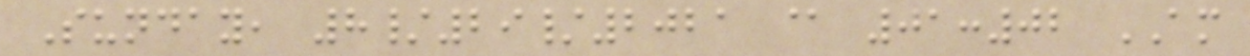Sunday, 8/29/2021 @ 01:02 AM
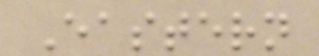Eastern
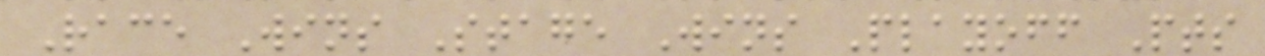Race Wins Stage Wins Playoff Pts
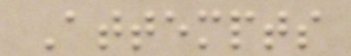Attempts
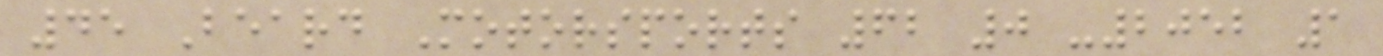45 Beard Motorsports 62 0 -2052 1
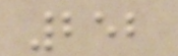252
